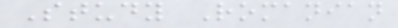Study Romanian
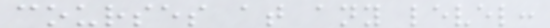courses at any level:
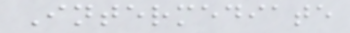Intermediate
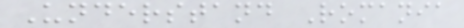Understand Romania
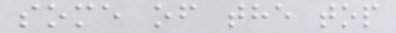some of the top
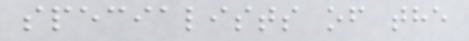specialists of the
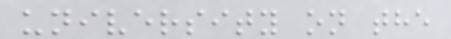university on the
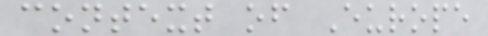context of Europe
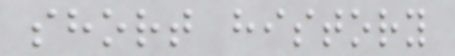short history
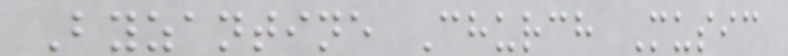Byzantine Church Music
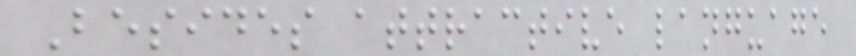Besides attractive language
